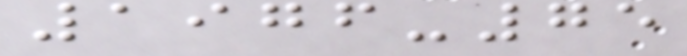1976-75
